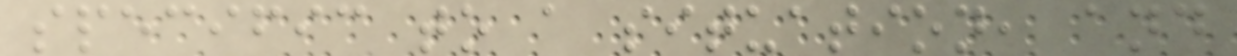specific to a situation, and
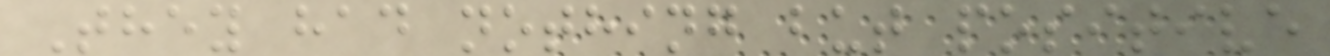They had nothing but positive
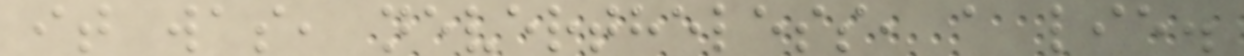it was, nevertheless, a lie.
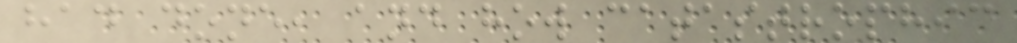had done, and how catastrophic
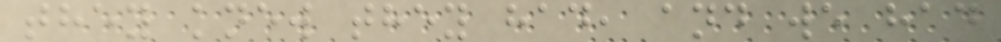they knew they had, and we had
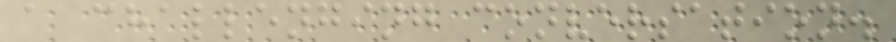a challenging conversation.
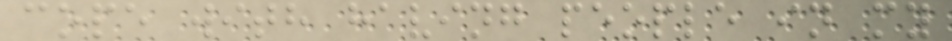cope with having people in my
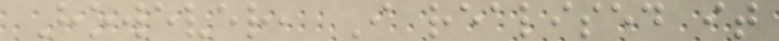However, I realised it
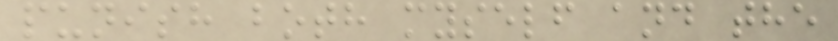punish both myself and the
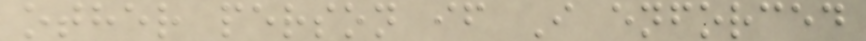other person if I enforced
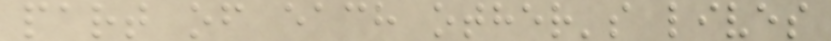part of each other's lives
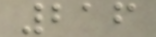216
